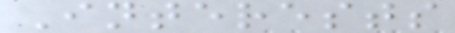Interests
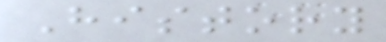History
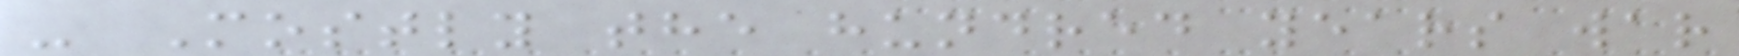- Mostly the hundred years war
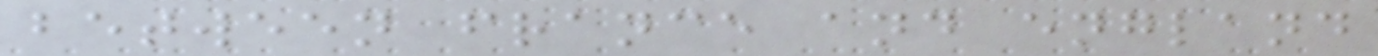between france and england
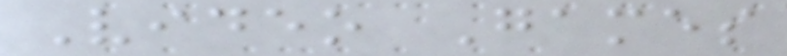Video Games
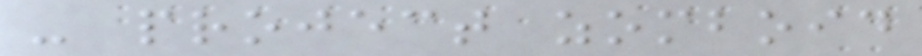- project zomboid
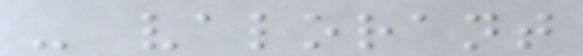- valorant
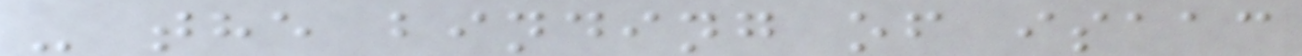- the binding of isaac
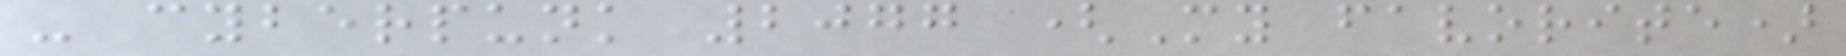- cyberpunk 2077 (My favorite)
